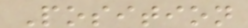Position
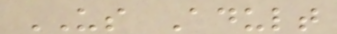US Adult
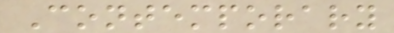Contemporary
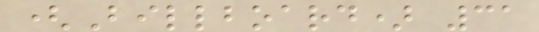(Billboard) 31
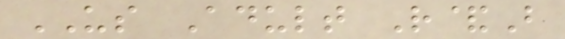US Adult R&B
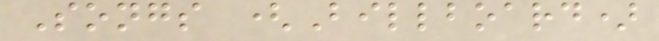Songs (Billboard)
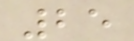25
